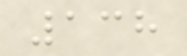138
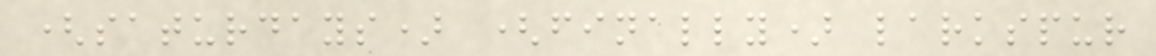(saturdays) (finally) larkspur
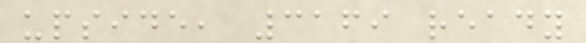upside, 3169 ready
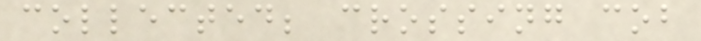collected; crossing cob
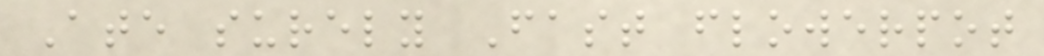Ate surely Fast flowerpot
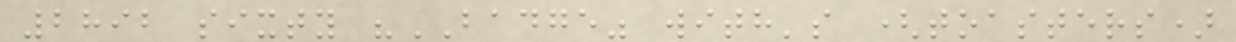2892 sixty "BADGE" with's (toasters)
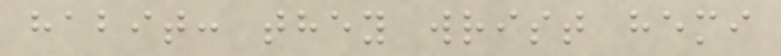habit: they wrist hemi
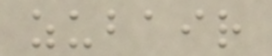zubair
